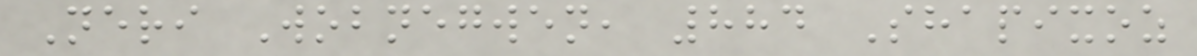Neri Wobnegwen, 884 Shapixoz
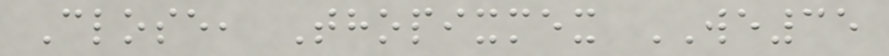Close, Thopixmex WE35
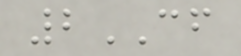2CF
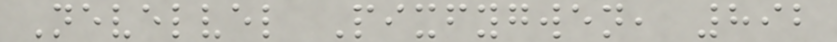Nevelvel Pixfygwen, 892
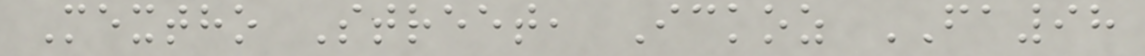Mextho Street, Ickoz FA98
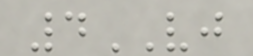4VJ
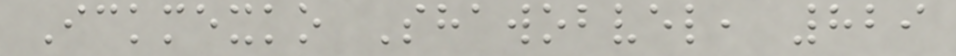Ickmexko Shawobvel, 829
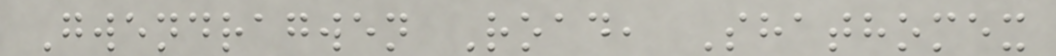Gwendragwen Road, Shathomex
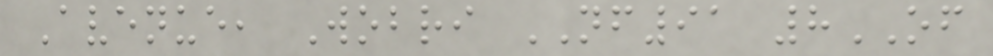Avenue, Wobri NF91 8OF
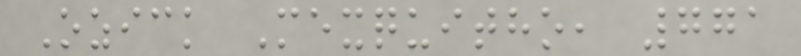Ozick Mexquitho, 771
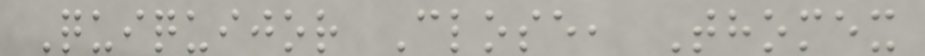Quiquijor Close, Thomex
